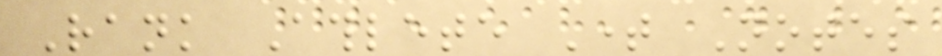Rank Athlete Time Notes
